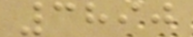3890
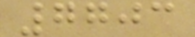7703
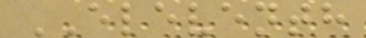ELEVENTH
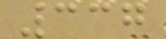337
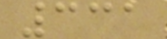331
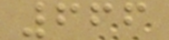666
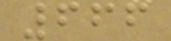666
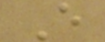E
